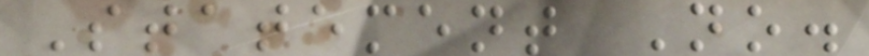Statement No.
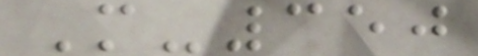M-350
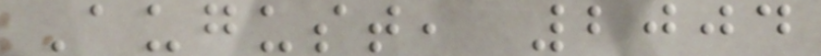August, 2004
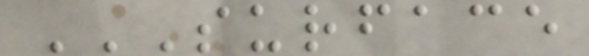SURFACE
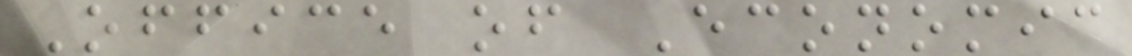Office of Economic
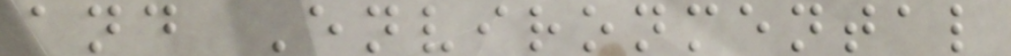and Environmental
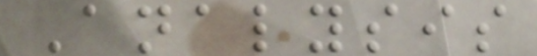Analysis
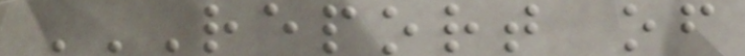REPORT OF
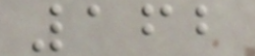162
